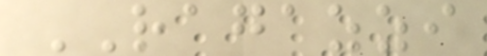RAGAZZI
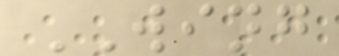WING
